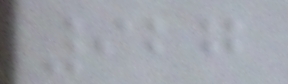927
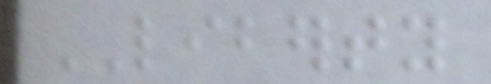LIBERTY
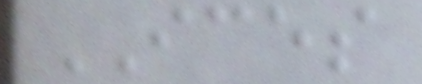ICES
